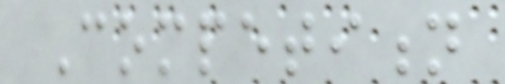Competition
